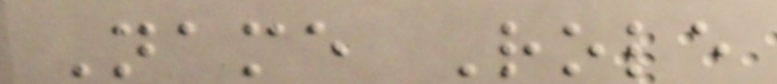Name Role
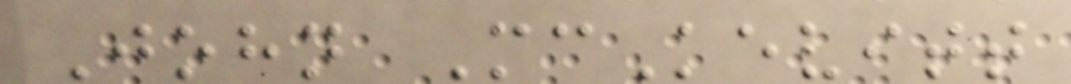John McKevitt
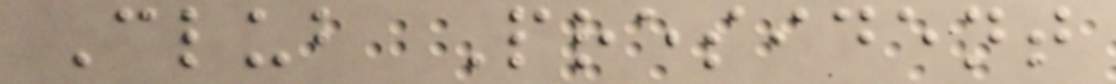Club President
